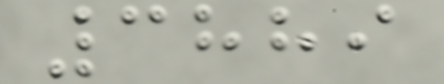3889
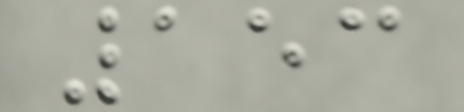153
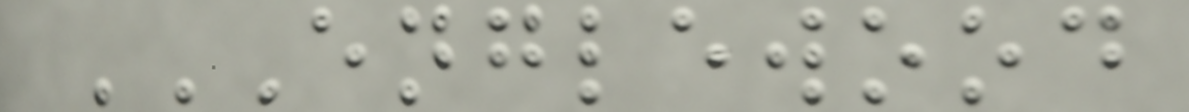ENGLEWOOD
